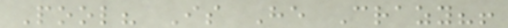Pool? Is He Crazy?!
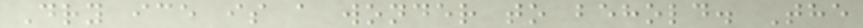Dry ice is a wonder to behold. The
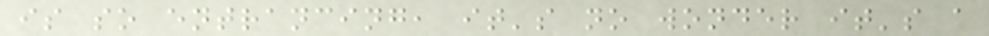is so entrancing, it's no wonder it's a
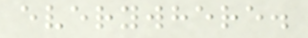everywhere.
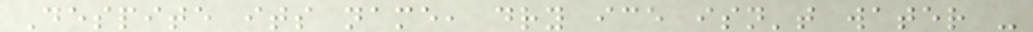Despite its name, dry ice isn't water -
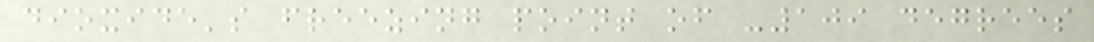dioxide's freezing point of -109 degrees
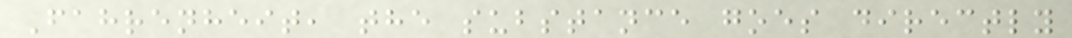Fahrenheit, the substance goes directly
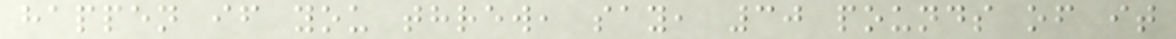happen if you threw, say, 30 pounds of it
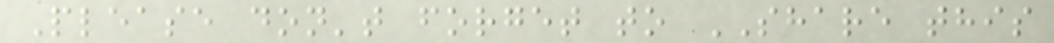Please don't forget to SHARE this
